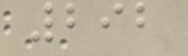292
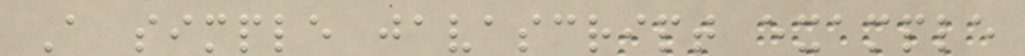A simple javascript example
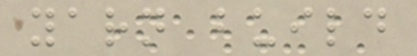yarn build
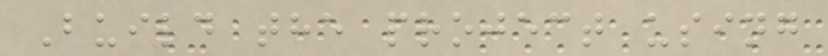Build the project using
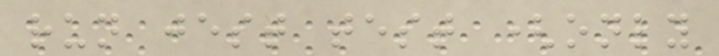run jest test (only
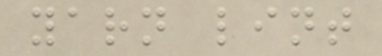yarn lint
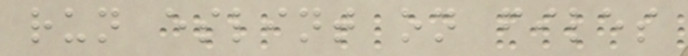run eslint on files
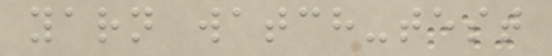yarn watch-test
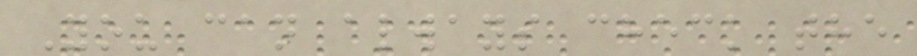You can always check the
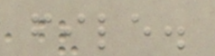file.
